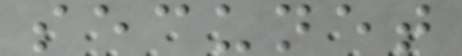secunet
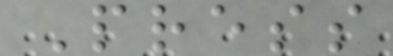Press
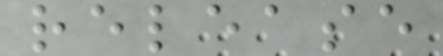release
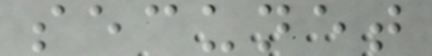secunet
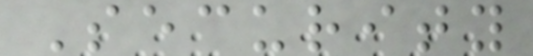Security
